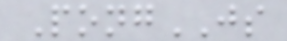PongJS
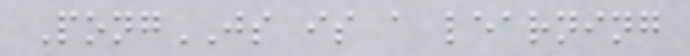PongJS is a learning
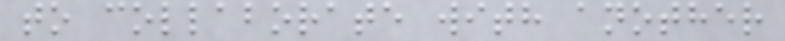to collaborate with another
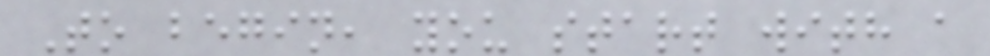To begin, you start with a
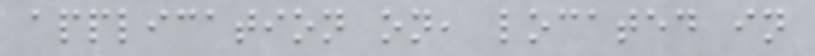application on, located in
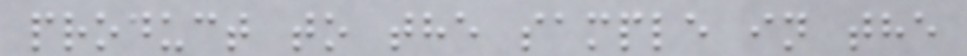product to the sample in the
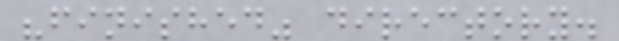"finished" directory.
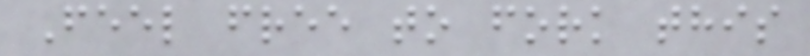Feel free to fork this
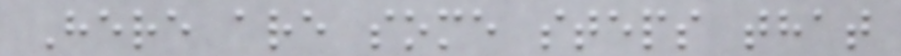Here are some steps that
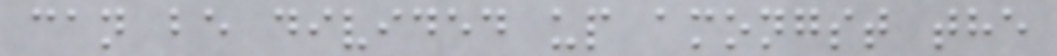can be divided up amongst the
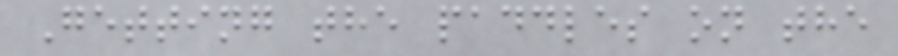Getting the paddles on the
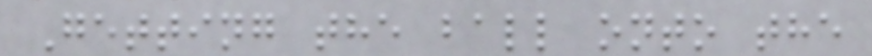Getting the ball onto the
